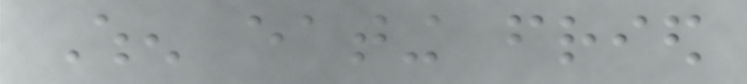When eating fried
